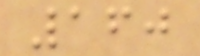160
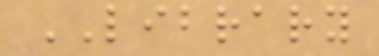LIBRARY
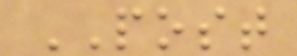POST
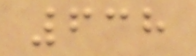638
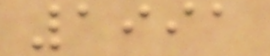1991
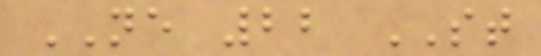NE 22 ST
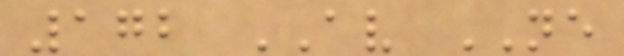172 AV NE
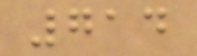714
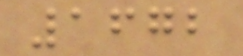1672
